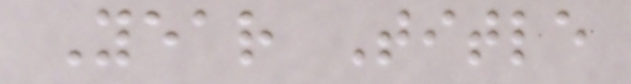Year Title
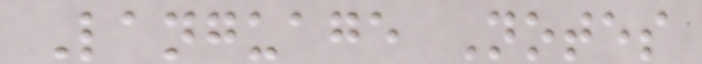Language Notes
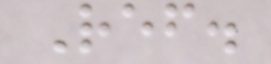Ref.
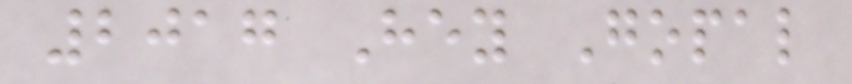2017 Hey Gopal
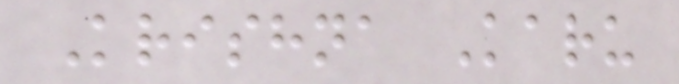Krishna Karu
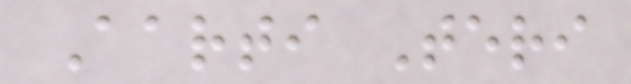Aarti Teri
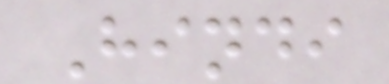Hindi
